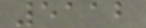5112
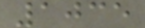1035
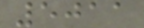5011
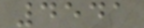4541
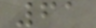61
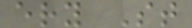ery St
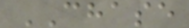CHASE
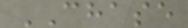CHASE
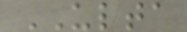ULTA
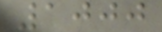1000
